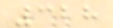328
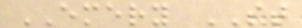EMERY ST
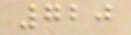720
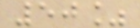50%
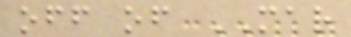off of MAR
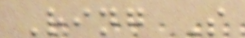Ring S
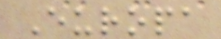Europa
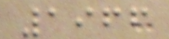1966
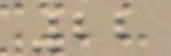22
